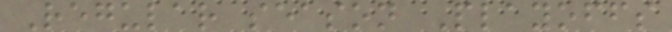Regular season Playoffs
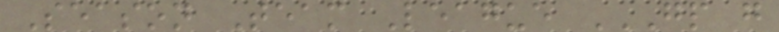Season Team League GP G
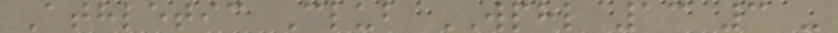Athletic Club WPHL 13 3 -
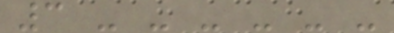3 - - - - - -
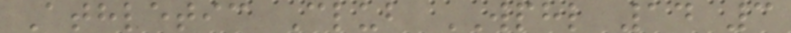Athletic Club WPHL 14 3
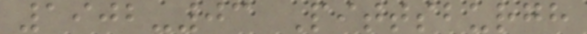1902-03 Pittsburgh
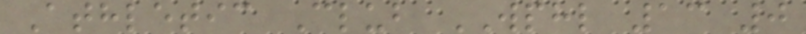Athletic Club WPHL 13 0
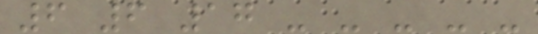6 6 17 - - - - -
